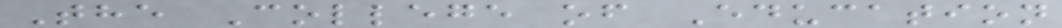The College of Education
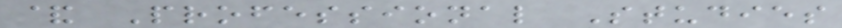& Professional Studies
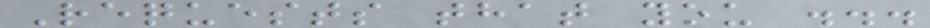Requests that you ...
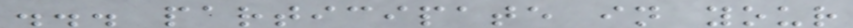... participate in your
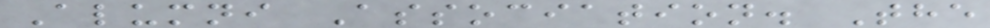Alumni Association. The
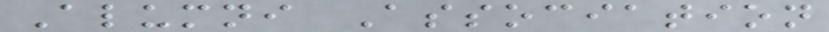Alumni Association
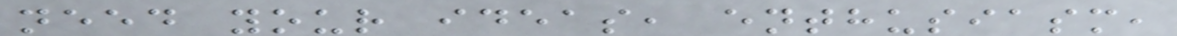need your ideas, enthusiasm,
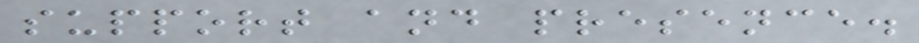support and presence.
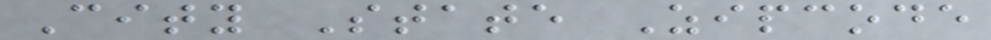City State Zipcode
